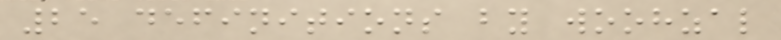25 definitions by woohzal
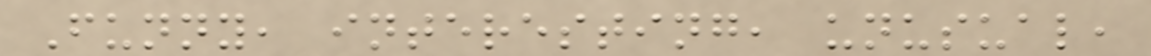Funny, interesting, unusual,
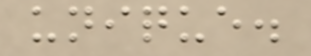unique.
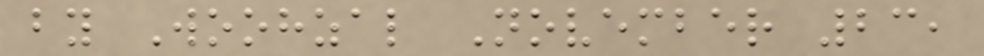by Woohzal November 23,
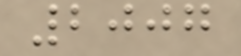2007
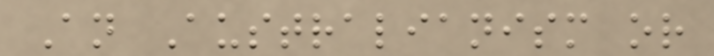An Australianism or
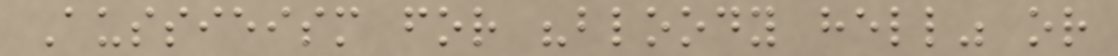Aussieism for "bloody hell" or
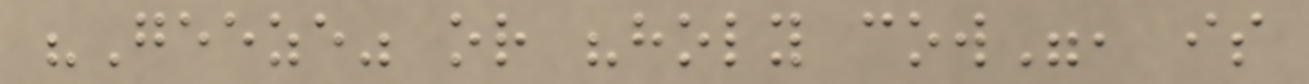"Geeze" or "holy cow", is
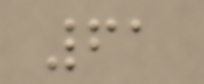61
